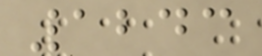1243
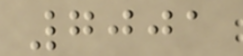7001
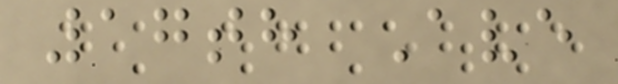17th Ave
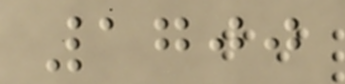1700
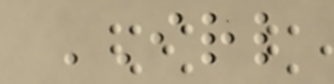IRL
